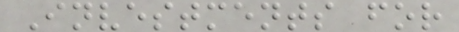Investments for
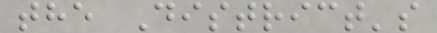the District's
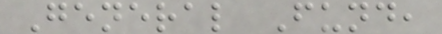General Fund,
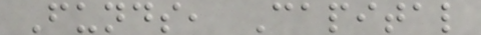Funds, Capital
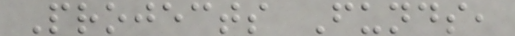Projects Funds,
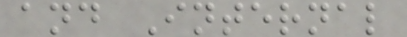and Internal
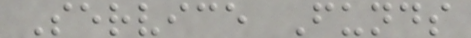Service Funds
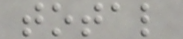total
